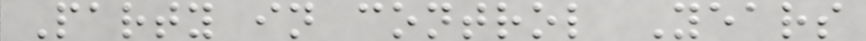Party in control Years
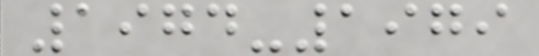1974-1979
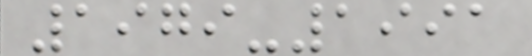1979-1991
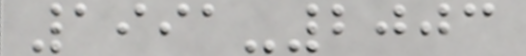1991-2003
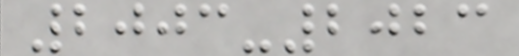2003-2023
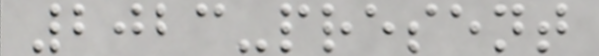2023-present
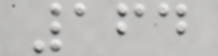164
